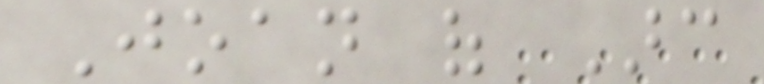Joan of Arc
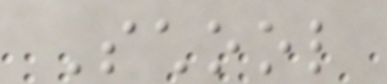School
